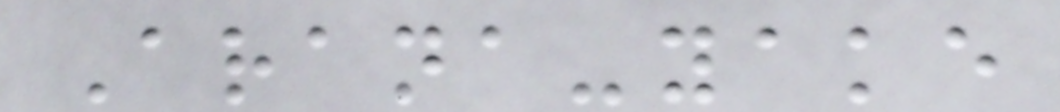Arana-yake
